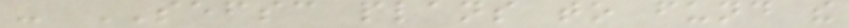- SEFSC plans to fund the
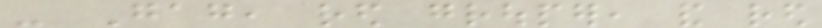- Gag, red grouper, and red
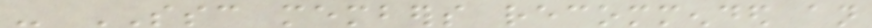- SSC members recommended an
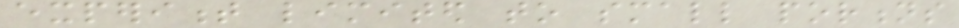experiment limited to small portions
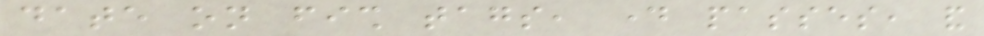date on fish tags, day passes, and
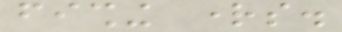fishing rights.
